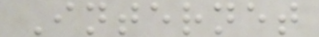Internet
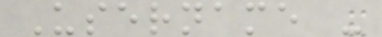Username -
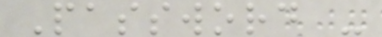Password -
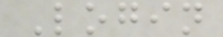Login
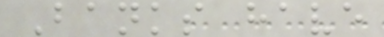Banks have
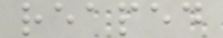reaped
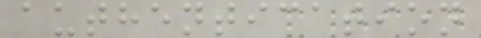authentication
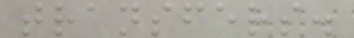transfers.
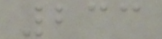233
